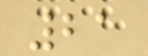21
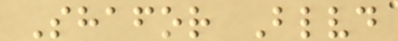Shafor Blvd
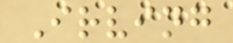Irving
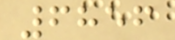6856
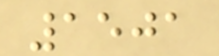1501
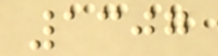1307
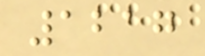1217
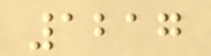1217
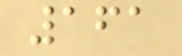161
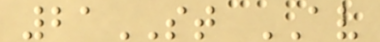21ST AV
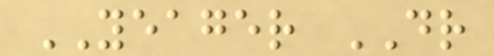YEAGER DR
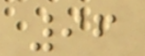96
